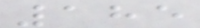185
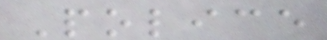Police
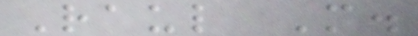Raul M.
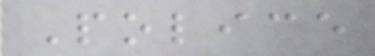Police
